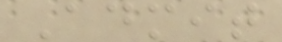Admit
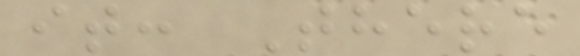it: There
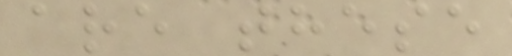are these
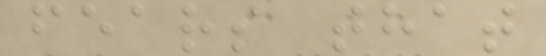fears that
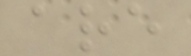are
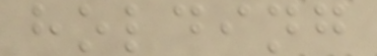holding
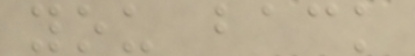you back
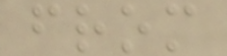from
